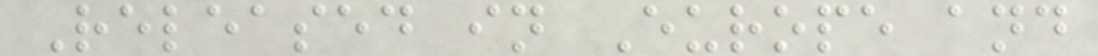Released in Europe and
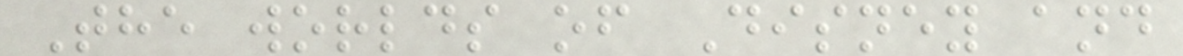The worlds of Disney and
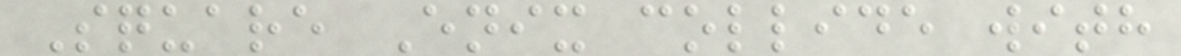Square Enix collide with
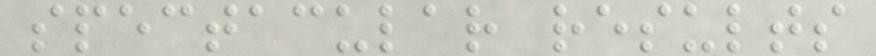spectacular results
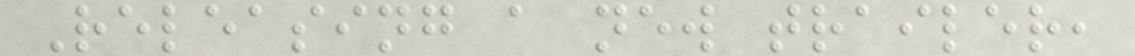Releasing a new trailer,
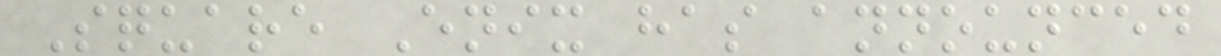Square Enix has announced
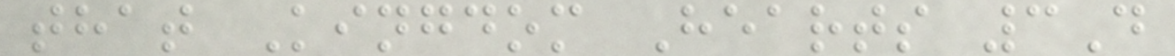that Kingdom Hearts 3D
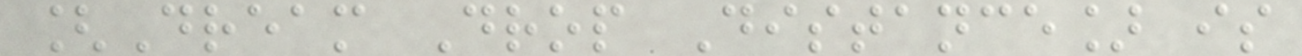[Dream Drop Distance] is
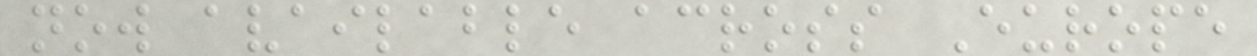now available across Europe
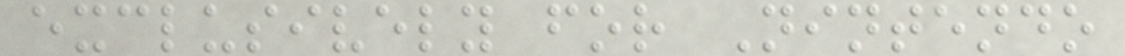exclusively for Nintendo
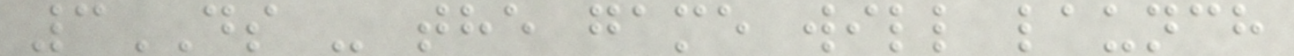3DS - the game will launch
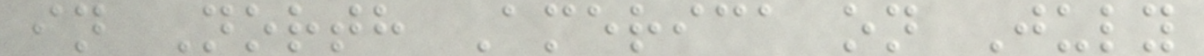in North America on July
